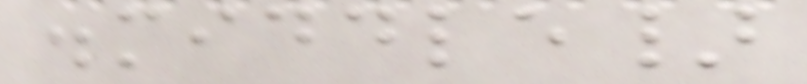.middle}
